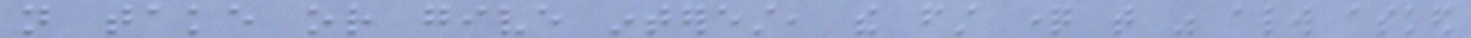not take or give interest, the first question that was always asked
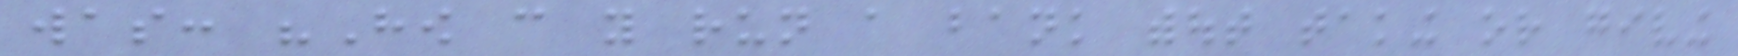was: "How can you run a bank without taking or giving
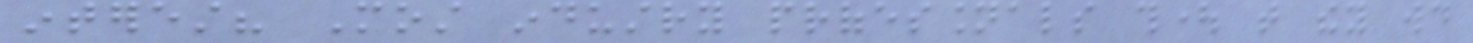interest? Most industry professionals thought that they would
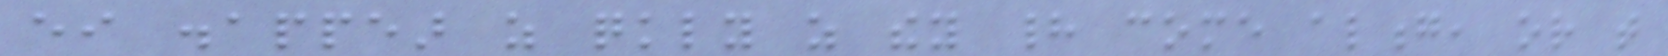either disappear as quickly as they had come along, or that
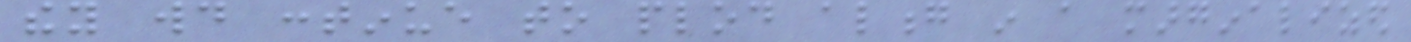they would continue to plod along in a marginalized
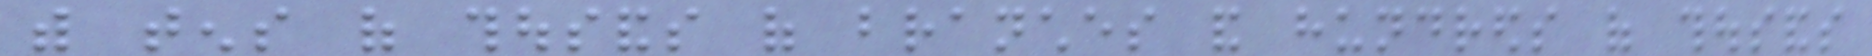with tens of thousands of branches and hundreds of thousands
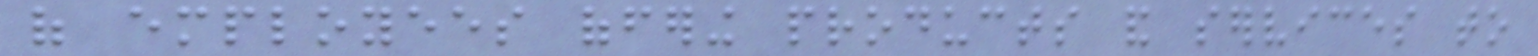of employees offering products and services to
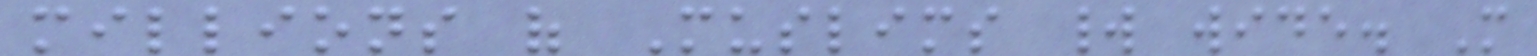millions of Muslims world wide. More
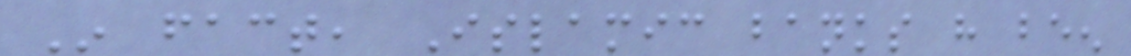In fact, Islamic banks have been
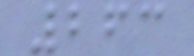263
